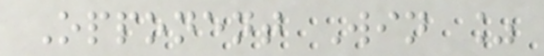Opponent Win %
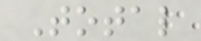Total
